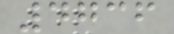4736
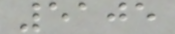5105
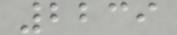2239
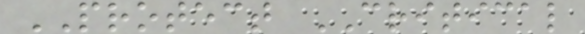PROTECT CRITICAL
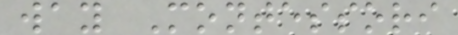way Montessori
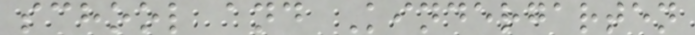school and Kindergarten
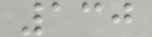130
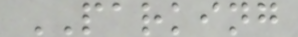PARKING
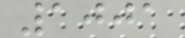1001
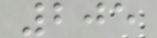205
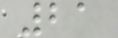21
